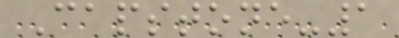Capstone-1
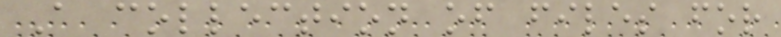A collection of files for
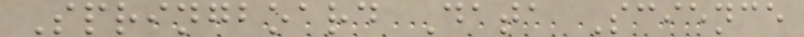Springboard Data Science
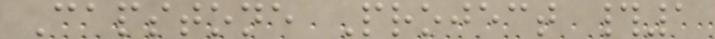Capstone Project #1
